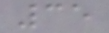35
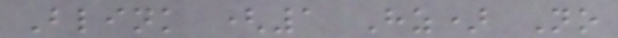Blink (1 Hz) No
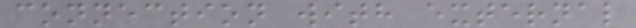connection with external
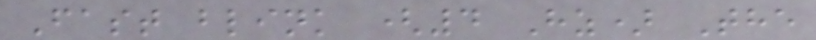Fast blink (4 Hz) The
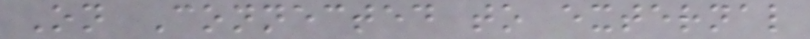On Connected to external
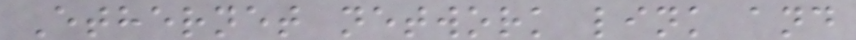Ethernet network link and
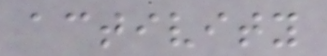activity
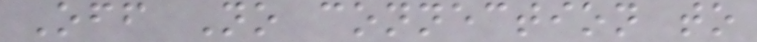Off No connection to
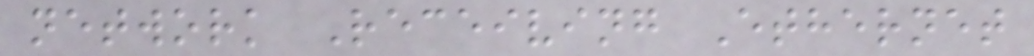network Receiving Ethernet
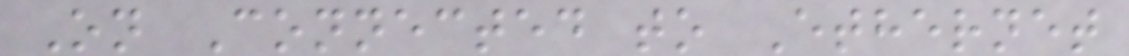On Connected to Ethernet
